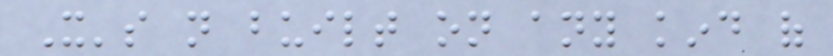It's not built on any kind of
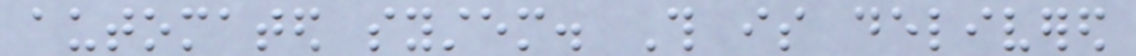automated system. This is delivered
